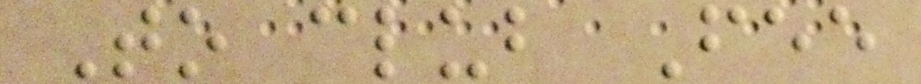To club Fee
